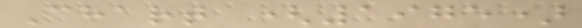Chart (1975)
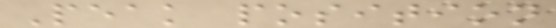Peak position
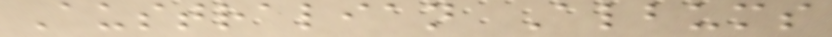Australian Albums
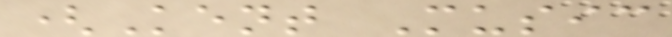(Kent Music
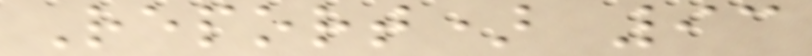Report) 93
